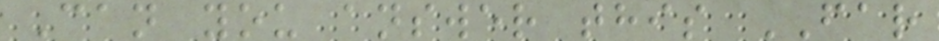Can you answer this FAR
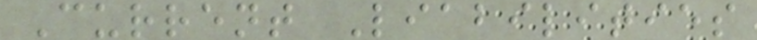Current Liabilities
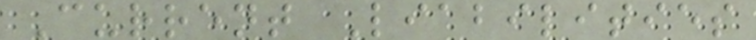Current Liabilities
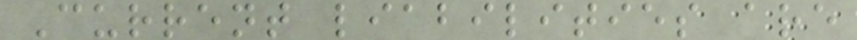Current liabilities are
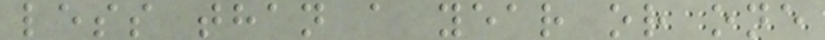less than a year or one
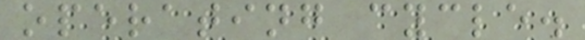operating cycle.
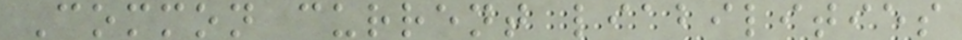Common current liabilities
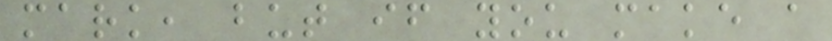mark, but if you make a
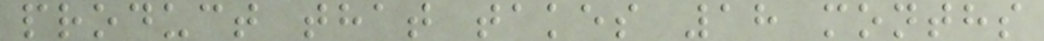product that takes 18 months
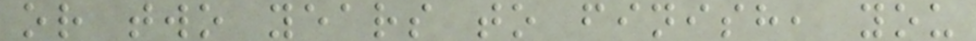or two years to finish, you
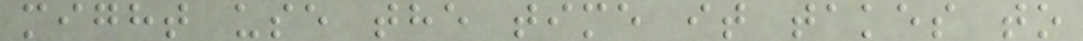might use the time it takes to
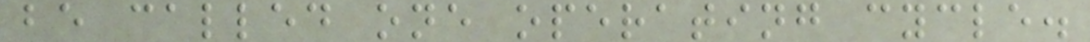be called one operating cycle.
